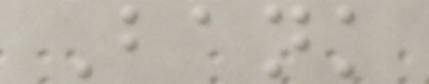Bank
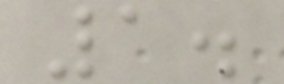1.
